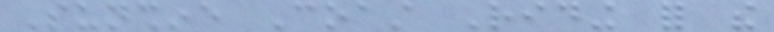Sunshine Coast Riding for the
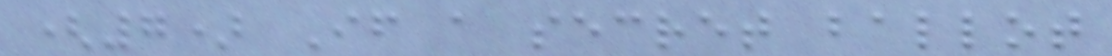(7) If a secret ballot
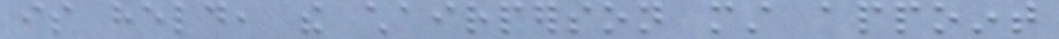is held, the chairperson must appoint
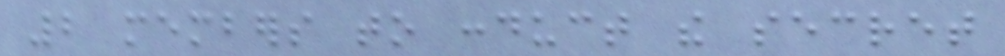2 members to conduct the secret
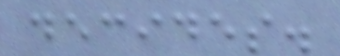decides.
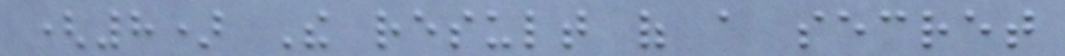(8) The result of a secret
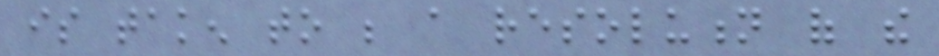is taken to be a resolution of the
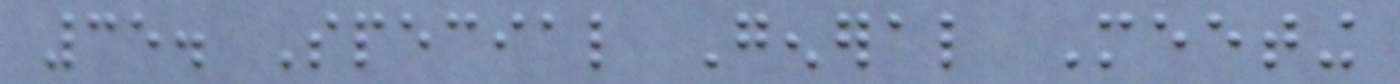35. Special General Meeting
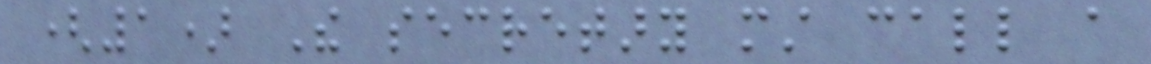(1) The secretary must call a
